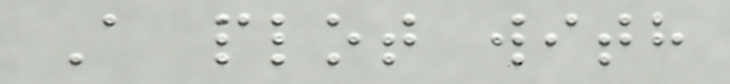A plot with
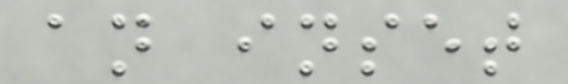an inset
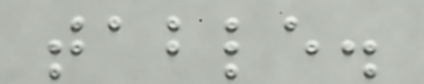table.
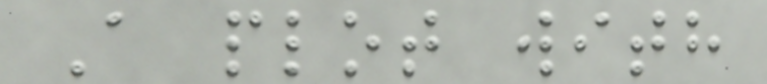A plot with
